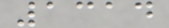1314
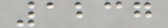1237
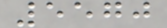5570
